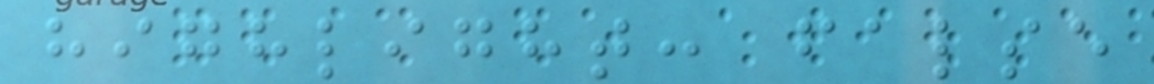highlight: false
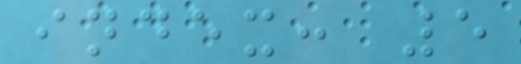index: 5
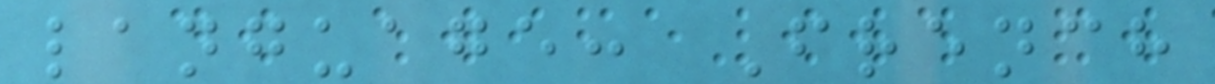language: French
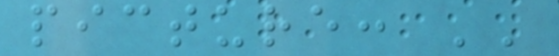picture: ''
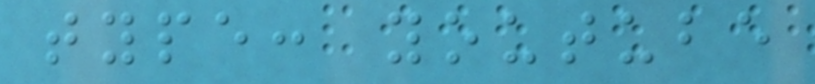type: youtube
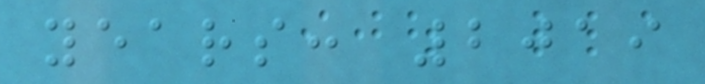years: 2019
